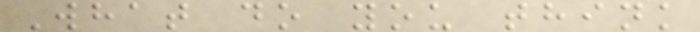What do you think
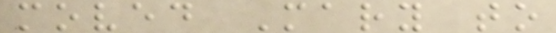moved Mary to
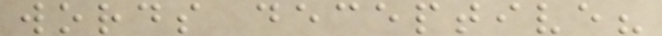words deceptive?
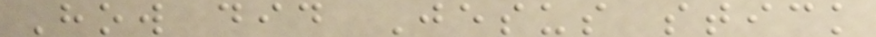How did Jesus stick
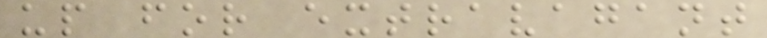up for extravagant
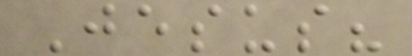Jesus?
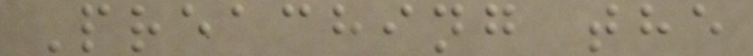Preaching the
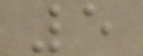5
